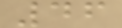46
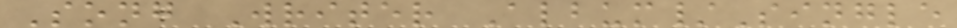Song Writer Album/Single
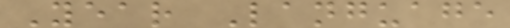Year Language
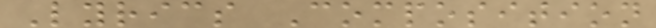Lyrics Composition
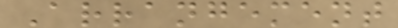Arrangement
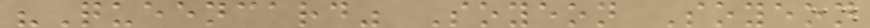"Queencard" Soyeon Soyeon
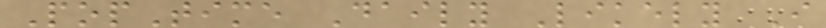PopTime Daily Likely I
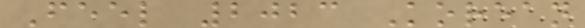Feel 2023 Korean
